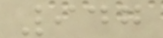947
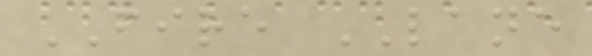FIRE LANE
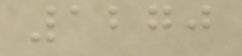1270
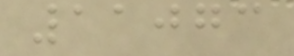11073
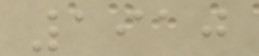1910
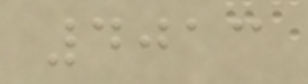4013
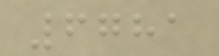6781
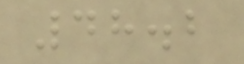48.2
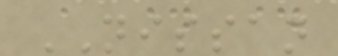NISSAN
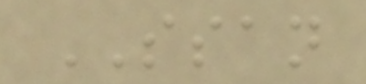SSAN
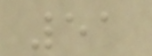51
